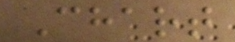Chart
